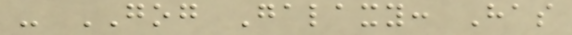- GOG Galaxy: Has
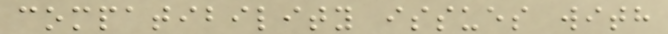compatibility issues with
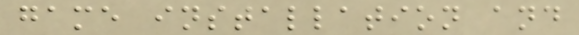game installation and
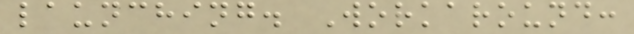launching. Workaround:
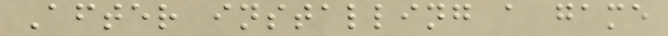After installing a game
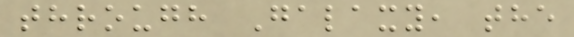through Galaxy, the
